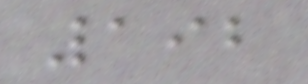192
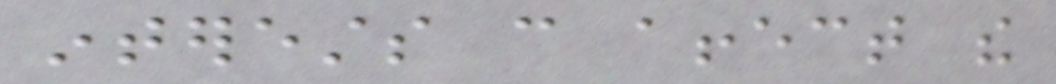interests can affect the
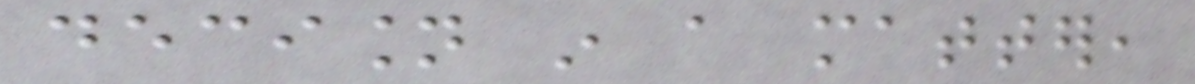decision in a matter,
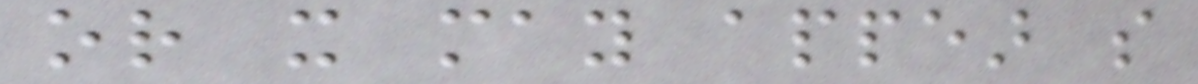or it may appear so
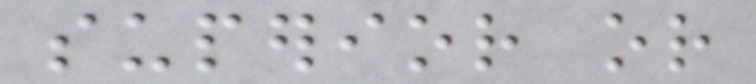superior or
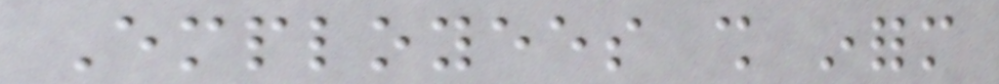Employees shall inform
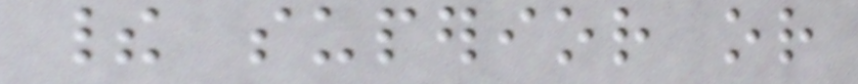their superior or
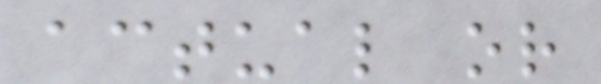actual or
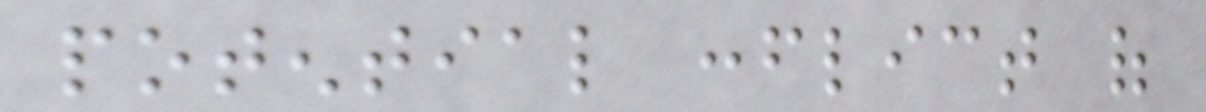potential conflict of
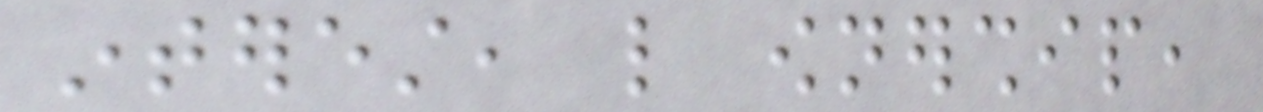interest, like ownership,
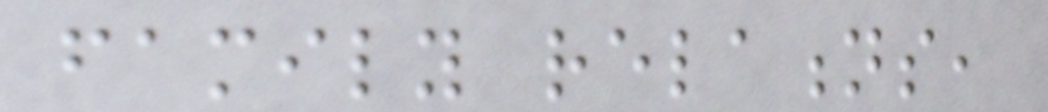family relations,
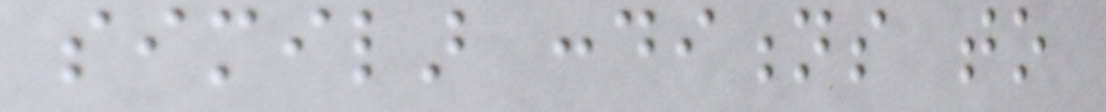similar conditions to
